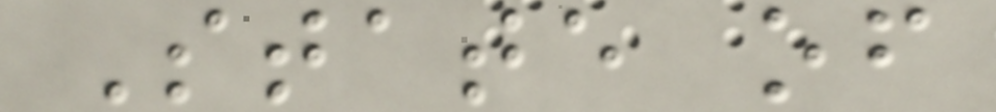State of
